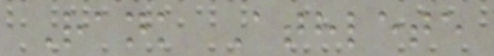Rank Athlete
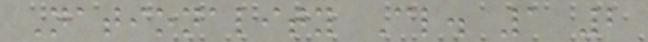Nationality Cl. 1 2
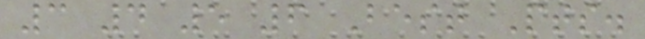3 4 5 6 Best Pts.
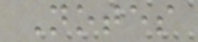Notes
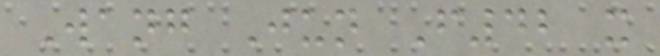Wang Jun F42 x
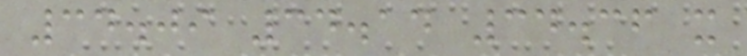34.09 34.14 34.36 x
